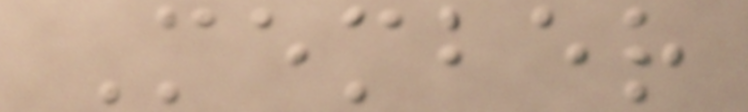Member
